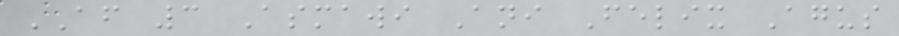AF 3 Asmawi Ani Felix Agus
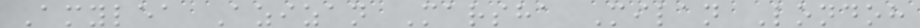Amylea Azizan Marsha Milan Londoh
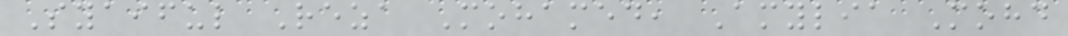Syaiful Reza Mohamed, Amylia Mohd
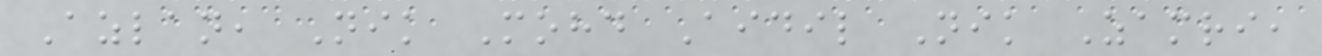Azlan, Nik Mohd Aidil Nik Zamri,
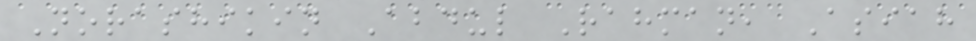Norashikin Abdul Rahman, Asiah
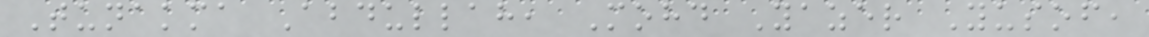Tunakma Abdullah, Mohd Yazer Yusof,
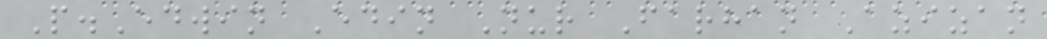P.Edwin Edin Nur Farhan Azizan
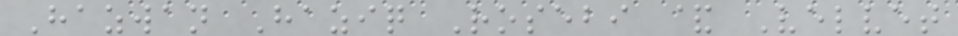Hazwan Haziq Rosebi & Velvet
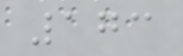173
